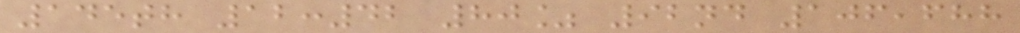145th 12:42 80% 92nd 106,688
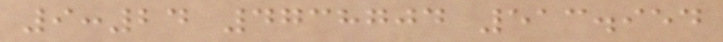9:24 4738704 513.954
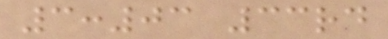3:03 33rd
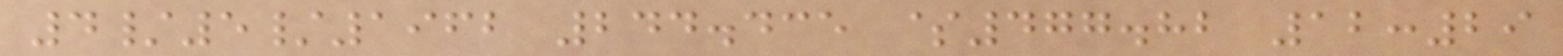4/5/1962 244.435 $477.82 12:29
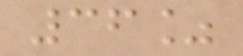36%
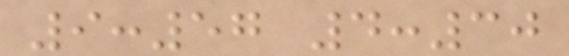9:57 4:30
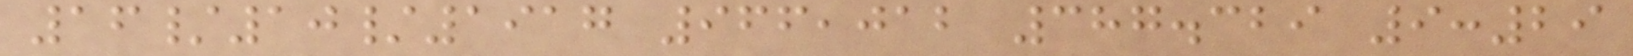16/10/1917 966,012 387.329 9:29
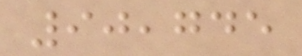90,745
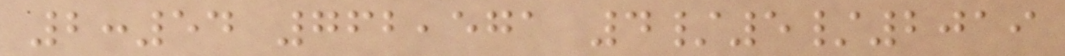2:54 762,571 4/5/2019
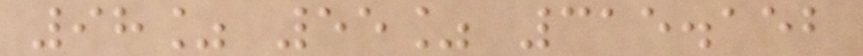98% 55% 315.152
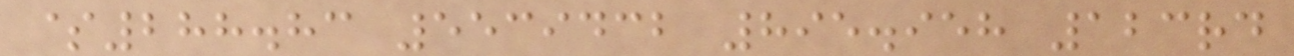$288.83 5539432 895.958 123rd
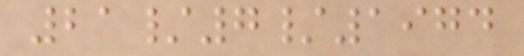21/7/1974
